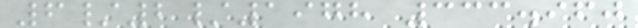6/2/1978 333.960
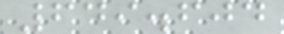649.604
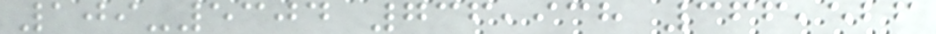109-5304 736,938 366,526
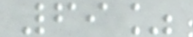69%
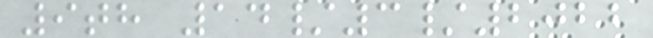9th 14/3/2022
